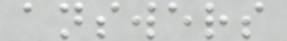answers
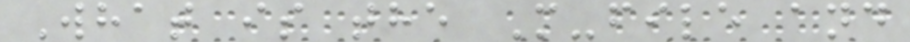What is the M-file and
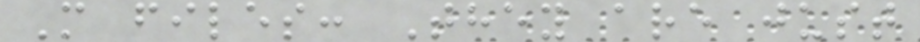M files: They are just
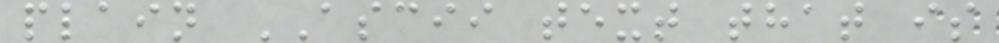plain ASCII text that is
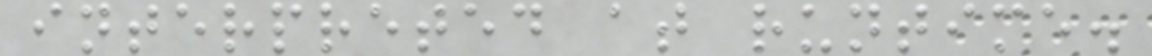interpreted at runtime.
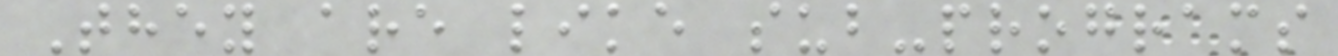They are like sub-programs
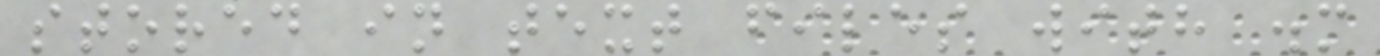stored in text files with .m
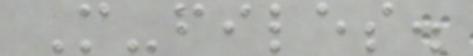M-files.
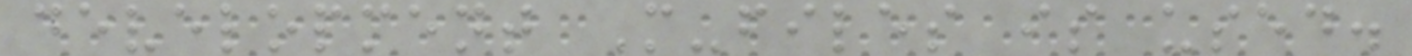development M-files is used.
